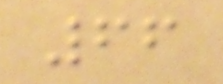66
